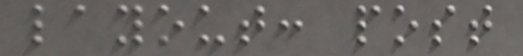layout: post
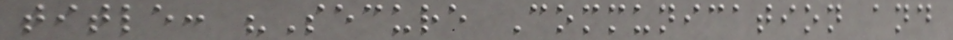title: "Secure Communication and
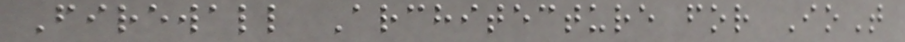Firewall Architecture for IoT
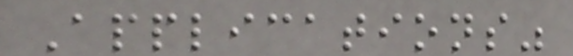Applications"
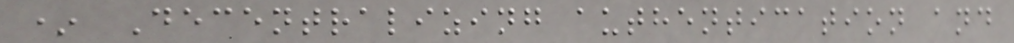* Decentralizing authentication and
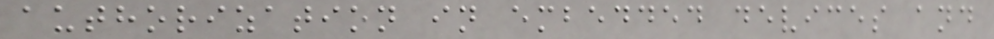authorization in embedded devices and
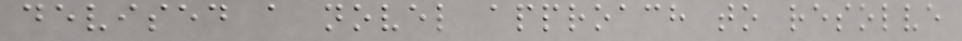devised a novel approach to resolve
